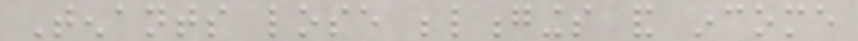Tenants lose belongings and income
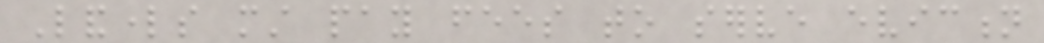Landlords must pay fees to serve eviction
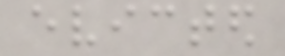evicted
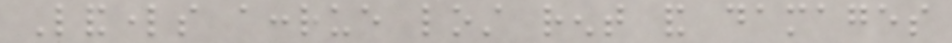Landlords accrue lost rent and damages
